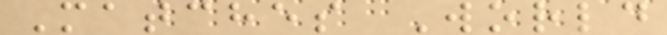Matches World
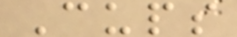Cups
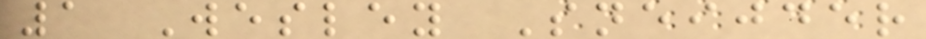1 Wesley Sneijder
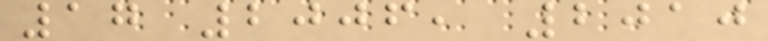17 2006, 2010
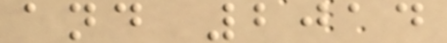and 2014
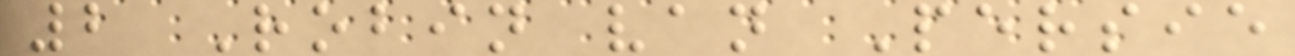2 Robin van Persie
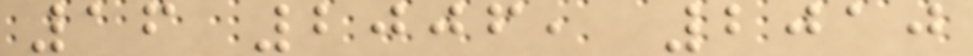16 2006, 2010
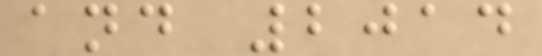and 2014
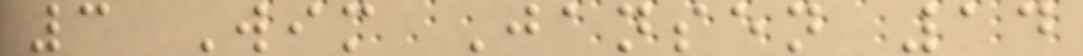3 Wim Jansen 14
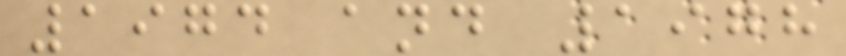1974 and 1978
